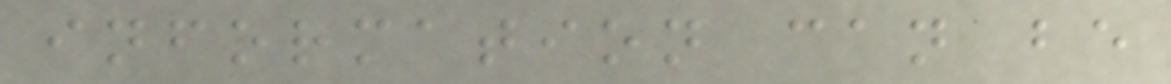information can be
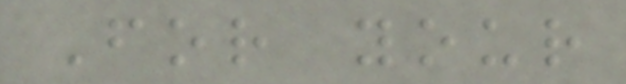For your
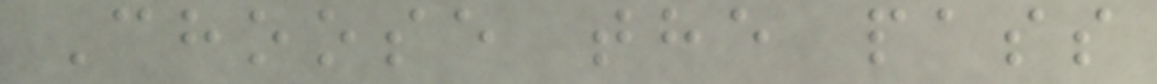Choose the pass
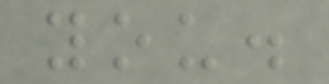you.
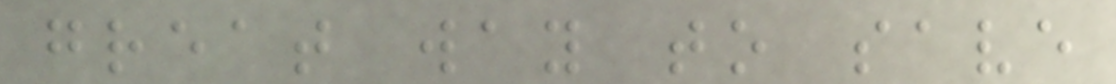great way to save
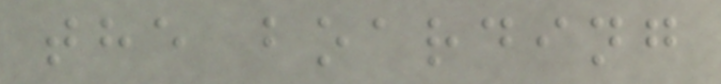the boarding
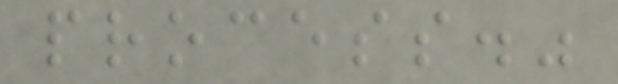process."
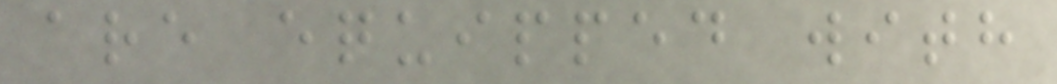are equipped with
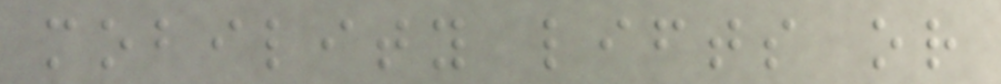mobility lifts or
